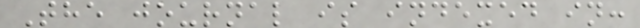The journal is indexed in:
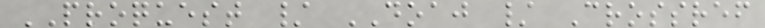PROQUEST / DOAJ / Crossref
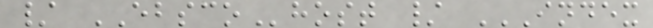/ EBSCOhost / INDEX
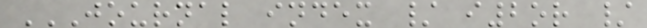JOURNAL INDEX / I2OR /
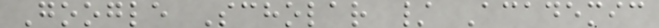Google Scholar / Academic
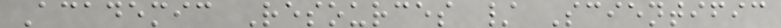Academic Resources / Scientific
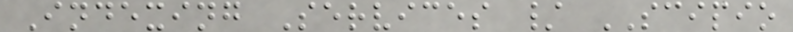Indexing Services / SCIPIO
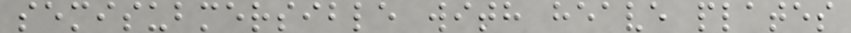semisubmersible with heave plates
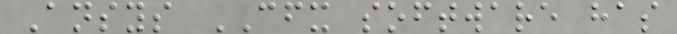Ansys CFX software has
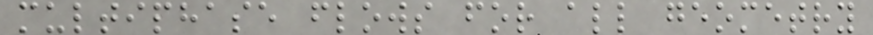multiphase flows for all geometry
